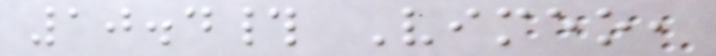10.4# Vimeo,
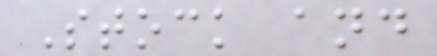Stock and
